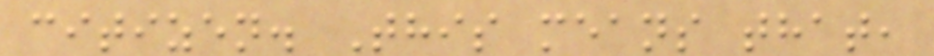citizen. This means that,
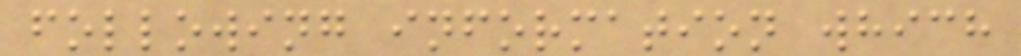following information which
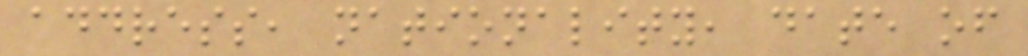address, nationality, date of
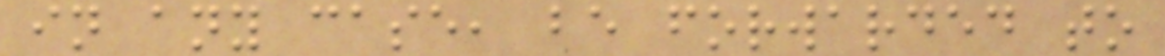in any case, be forwarded to
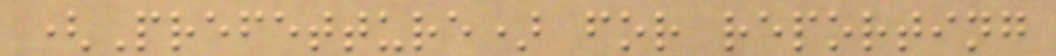(Prefetture) for reporting
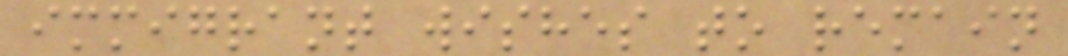immigrant wishes to remain
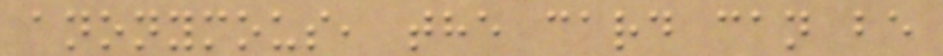anonymous, the card can be
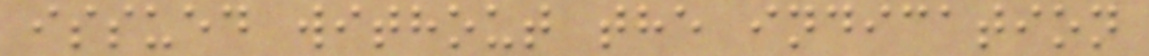issued without the indication
